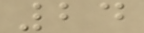24
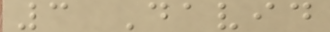3 David
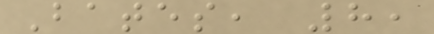Bates, 8,
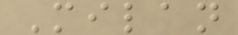Milan
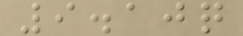9.10q
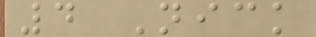4 Nick
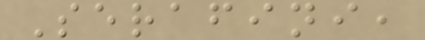Serafini,
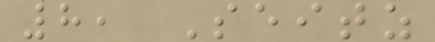8, Seitz
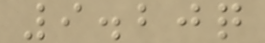9.20q
